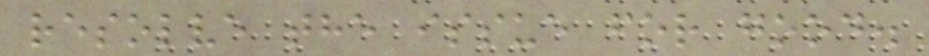resolve the issue for good.
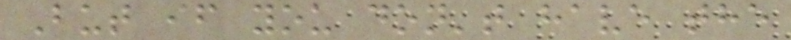But if you don't have the
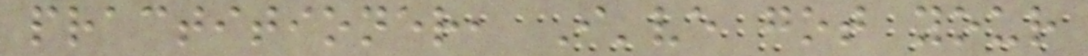practitioner, I've got your
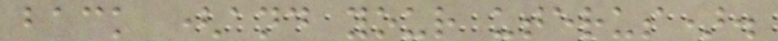back (and your uterus).
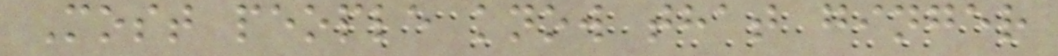Most people know that ginger
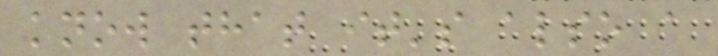know that it's also a
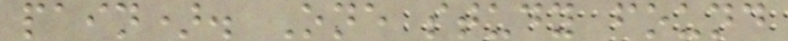pain). One study found
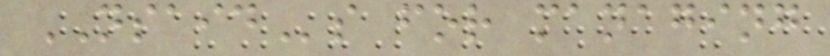NSAIDs for managing
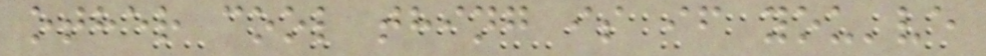other cool thing is if you've
